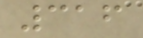316
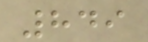849
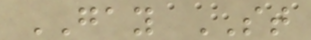GAY ST
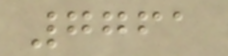7761
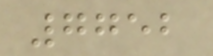7752
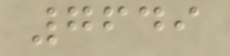7649
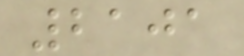2101
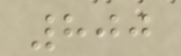800
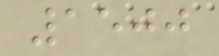1500
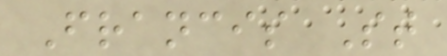Francis St
